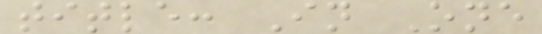title: In One
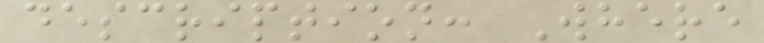description: Where
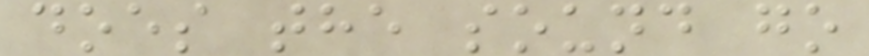does the sound go
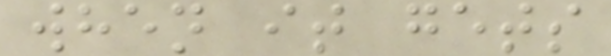when it gets
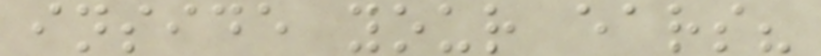inside your ears?
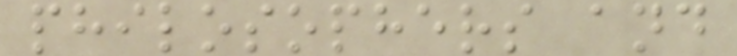philosophers and
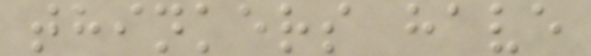thinkers have
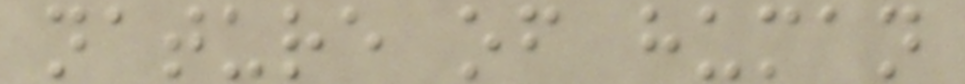nature of human
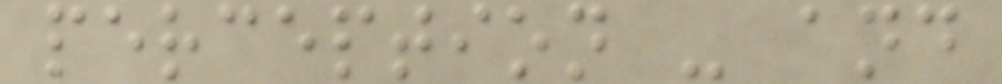perception - and
